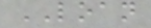LOAN
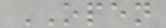OPEN
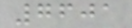7601
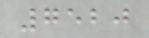7520
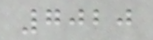7020
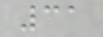31
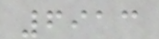6913
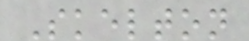Skelton
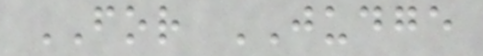FOR JUDGE
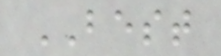BEST
